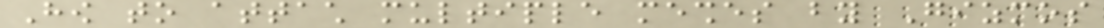How to attach multiple meshes by Gizmos
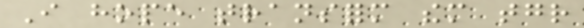I hope transform them together
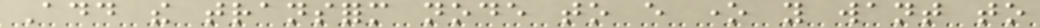Add the transform node to every one you want to
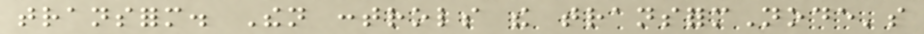transform. Then controls the transformNode's
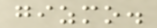gizmo.
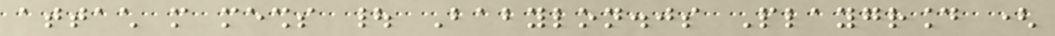attach more meshs | Babylon.js Playground (
